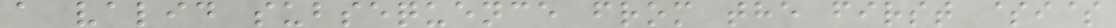a valid subsequence from the first $i$
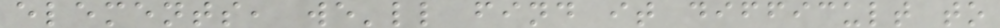elements, we'll find it difficult to
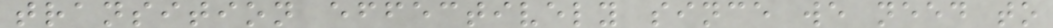transition effectively since we need to
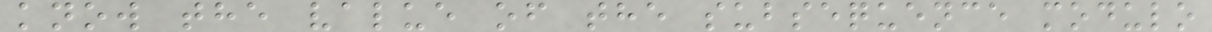know the value of the subsequence modulo
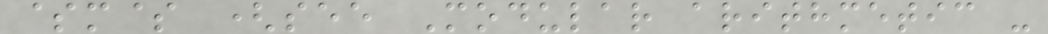$m$ (see Modular arithmetic -
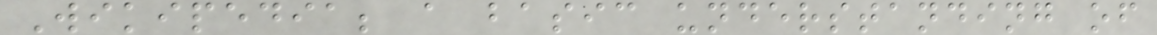Wikipedia; a basic understanding of
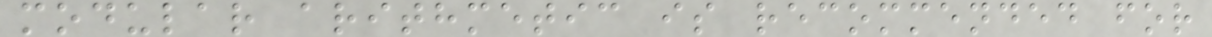modular arithmetic is recommended for
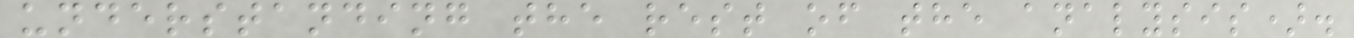understanding the rest of the analysis).
